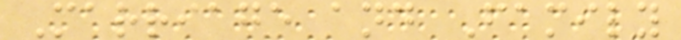Marriage and Family
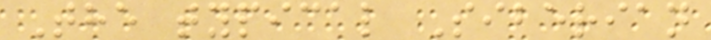The typical Siberian
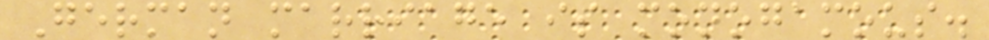German marriage is monogamous.
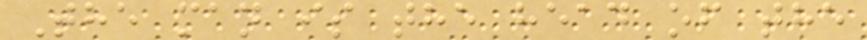The man is the head of the
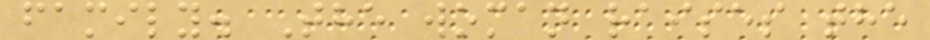family. The woman raises the
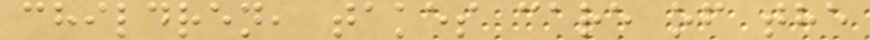children, takes care of the
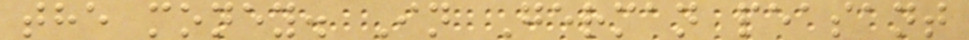the money. In German peasant
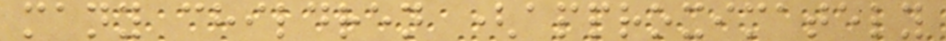many children (approximately
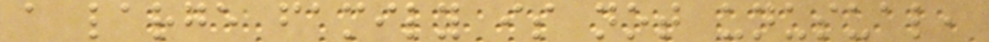a large family is not unusual,
